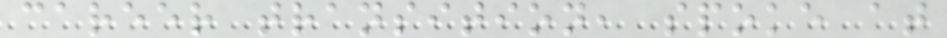career transition, spoke at
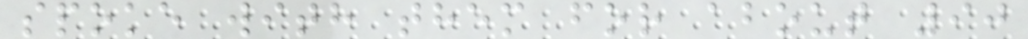spoke with them for about 90
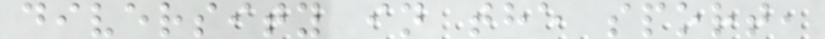diversity in the sport,
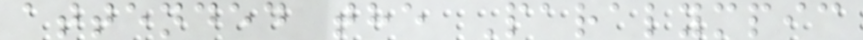attended the Paralympic
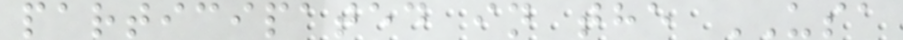participated in the USA
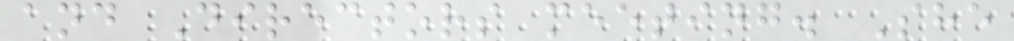and Directors meeting. She
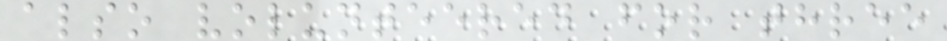also volunteered for three
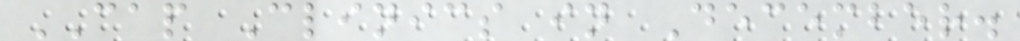CAP Clinics in December.
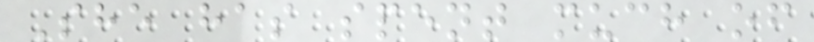She has spent much of
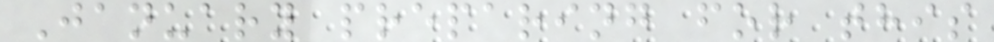January preparing for this
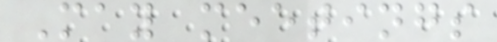May meetings
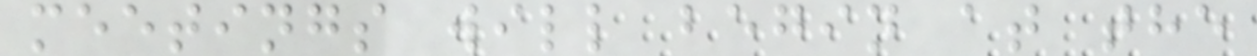meetings will begin at the
